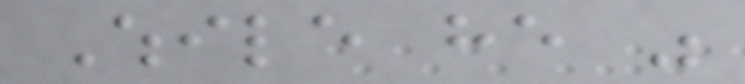While he was
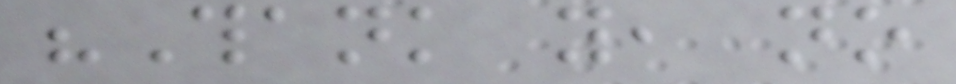"Thank you, no
